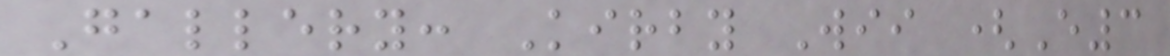Gallery: Kirby Wii (E3
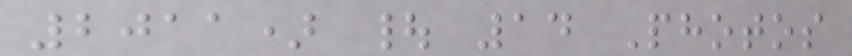2011) | 14 Photos
